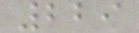229
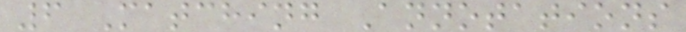6 Matching Annotations
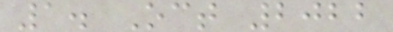1. Oct 2022
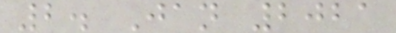2. Jan 2021
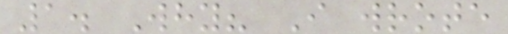1. Why? I wrote
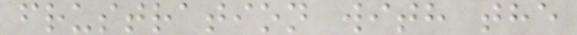frustration with the
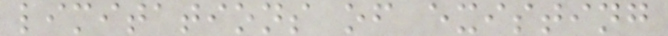limitations of existing
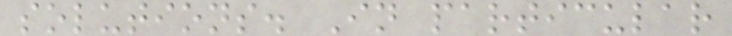solutions. In particular
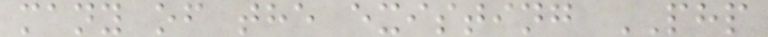many of the existing PHP
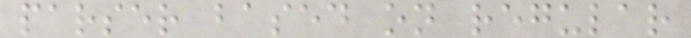parser based on regular
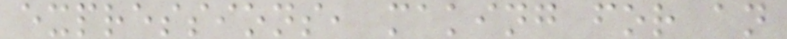expressions, making for an
